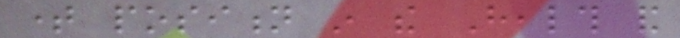time position in the Health and
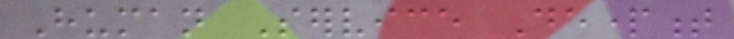Human Service Department
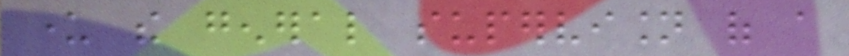under the general supervision of a
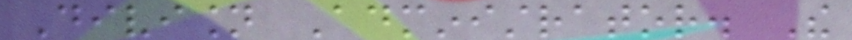Division Administrator. The
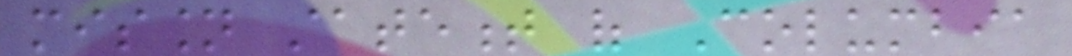mission statement of Columbia
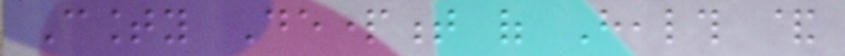County Department of Health &
